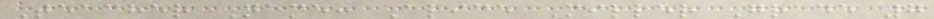Teacher Name: Alice Miller Grade 7
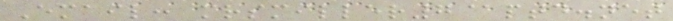Email: mrsmiller7@ptd.net
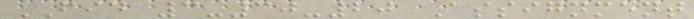FID 3-30-20 Assignment
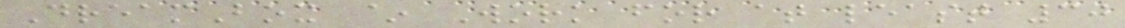DreamBox ~ Work for at least 30
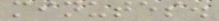minutes.
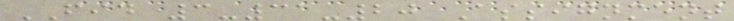FID 3-31-20 Assignment
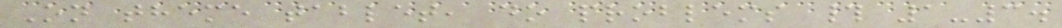On theme tablet, do problems # 1-3.
